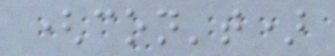(con't)
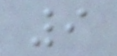9
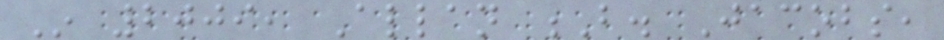In 2009, Allan B. Jacobs,
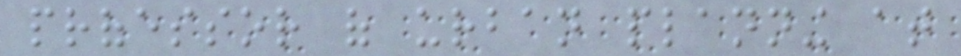professor of urban planning at
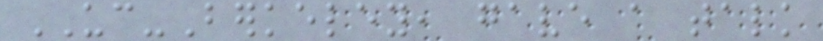UC-Berkeley, gave a talk
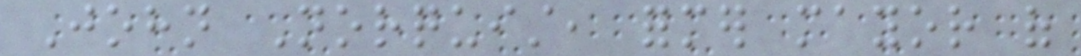John Norquist, former mayor of
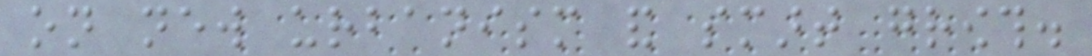on new urbanism and smart growth.
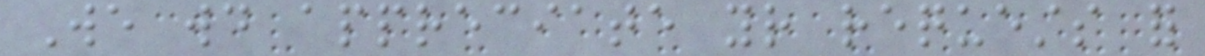We would appreciate your requests for
